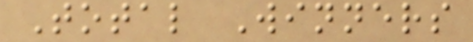Total Winners
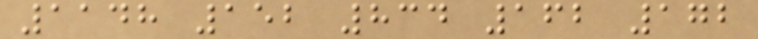1148 152 834 162 172
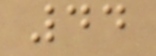44
